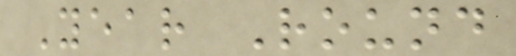Year Round
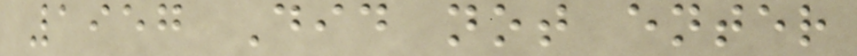1957 Did not enter
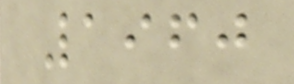1960
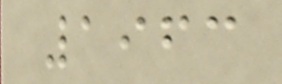1963
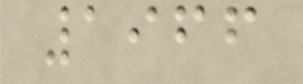1966
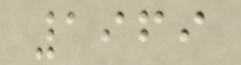1969
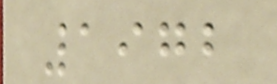1972
